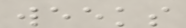weeks
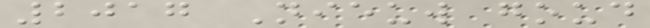2017 Nieuw goud
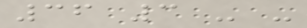36 3 - -
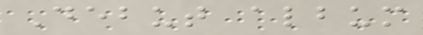Debut album
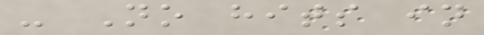- No hits in
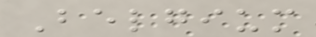Belgium
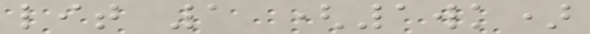lit 1 (1wk)
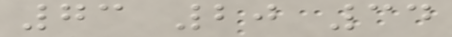73 20 34
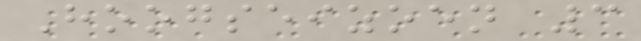Hoogseizoen 3
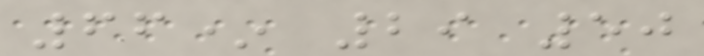66* 29 50
